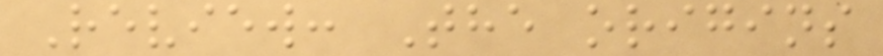Review: The origins
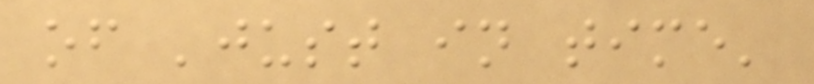of 'just in time'
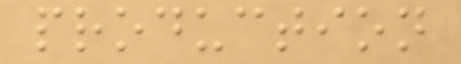production
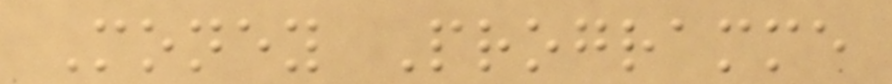Money Programme
